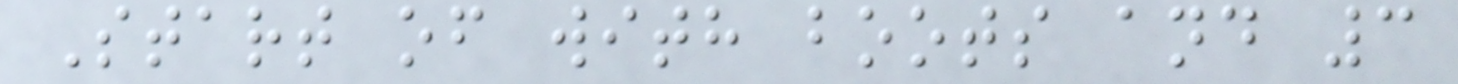Start of with boots and 3
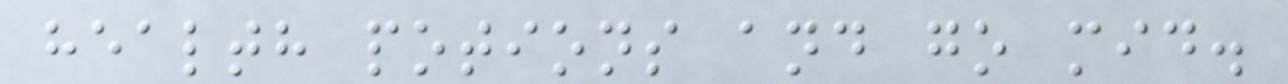health potions and go mid.
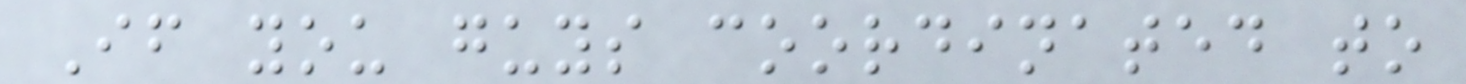If you guys coordinated to
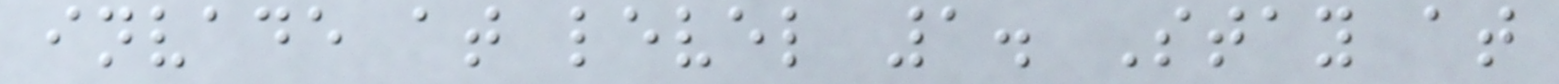invade at level 1. Stay at
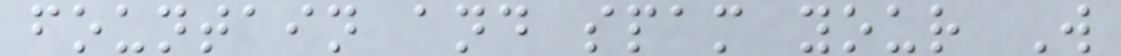fountain and spam your W
